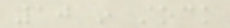10 in stock
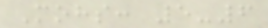Mohs: 5-6
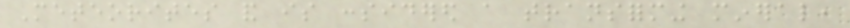Meteorites and is considered a transforming mineral,
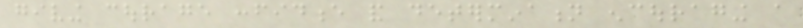giving courage confidence and determination encouraging a
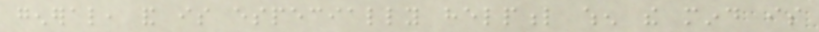general, and is especially helpful when the mind is
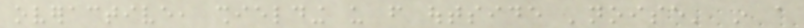overactive, shielding us from outside 'noise' in a
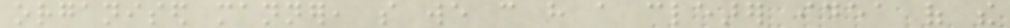organised manner, so we can have a clearer idea of the
